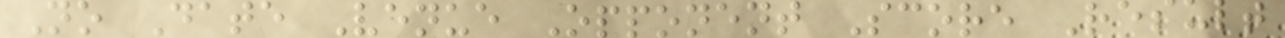No Date Venue Opponent Score Result
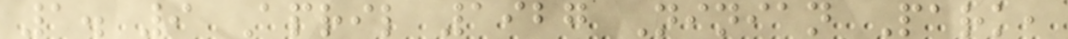1. 9 April 1927 Ninian Park,
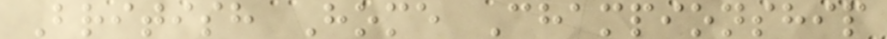British Home Championship
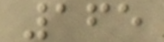165
